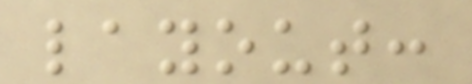layout:
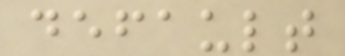default
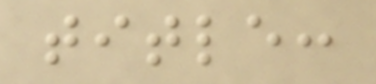title:
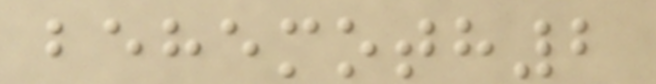behemoth2
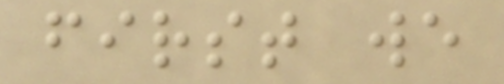first we
